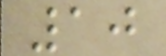10
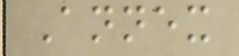Annex
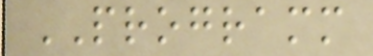PROGRAMM
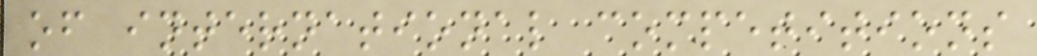of international competitions
